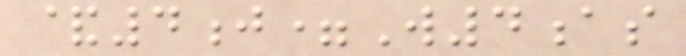&4j=W4as
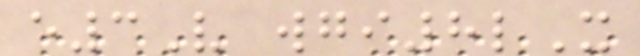e3V wgi8lX
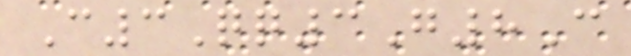C3Qq3G8C
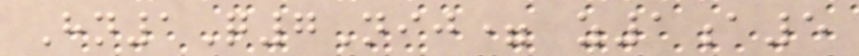Hn1Q7Nij= z1a5
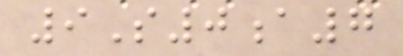9S0a7
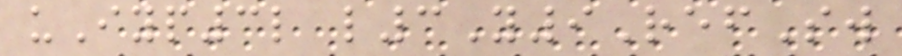uIyp3l l3Y9RefSw
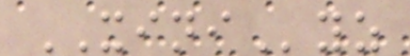XINIyz
